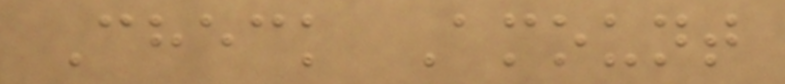Check Amount
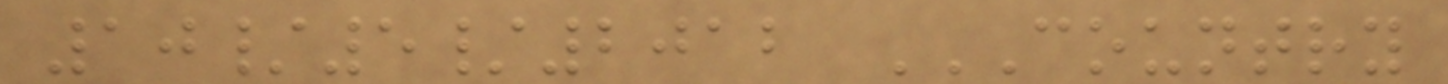10/5/2012 COUNTRY
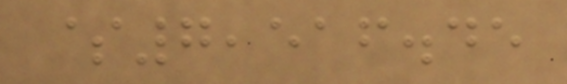$7,516.45
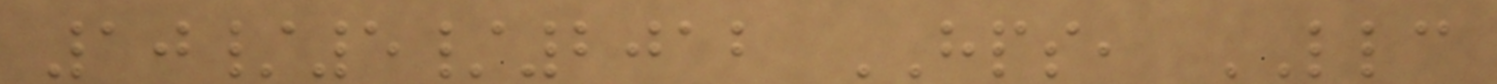10/5/2012 HPS, LLC
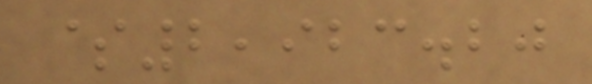$2,923.20
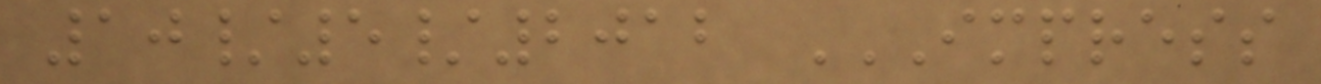10/5/2012 IMPRESS
